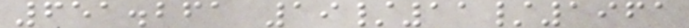651.261 19/11/1961
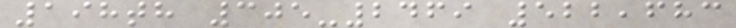198th 305-2469 522,683
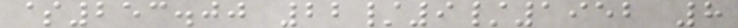$253.00 22/9/1952 8
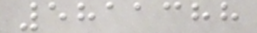5811388
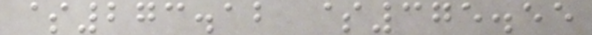$273.12 $375.55
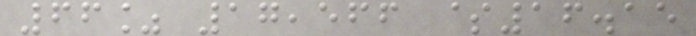66% 17,566 $16.15
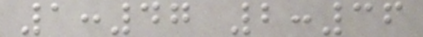1:47 2:36
